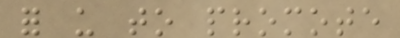for us to promote
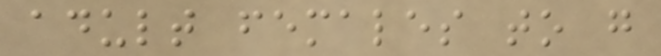adult females to go
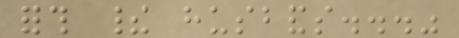forth their husbands..."
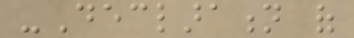-Declaration of
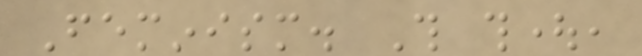Feminism. This thought,
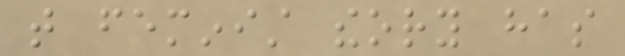that feminist theory has
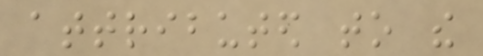attributed to the
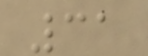31
